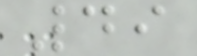49
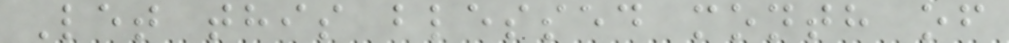Let this blessed month of
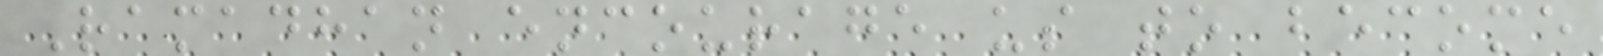Ramadhan encourage us to become
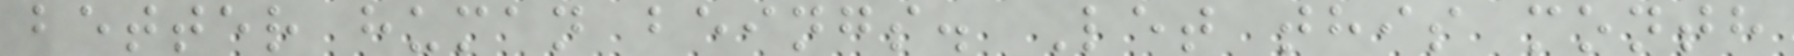better human beings. Let this month
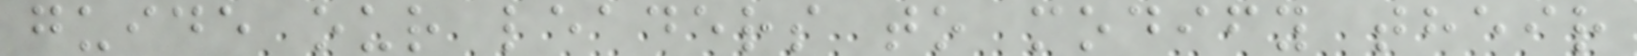guide our leaders to modify their
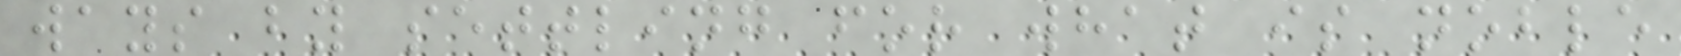ways by settling for what is noble
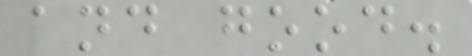and good.
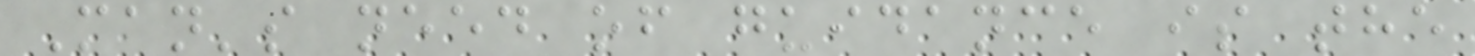Man's need of guidance is the
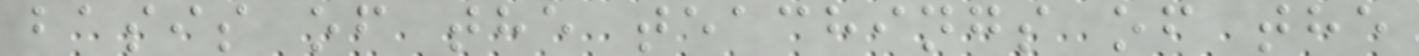basis of the teachings of the
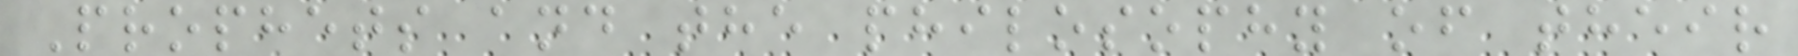Prophets and the philosophy of their
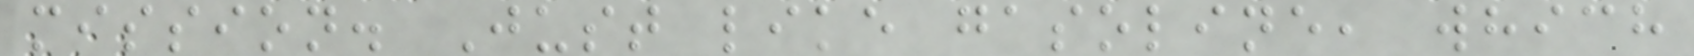mission. Just like gasoline, which
